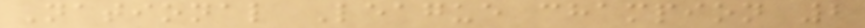National League champion 2
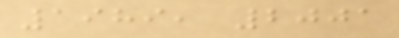1989, 2001
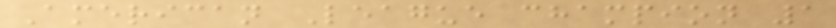American League champion 1
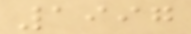1997
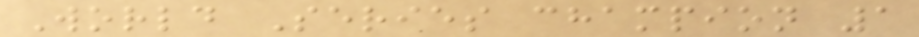World Series champion 1
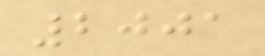2001
